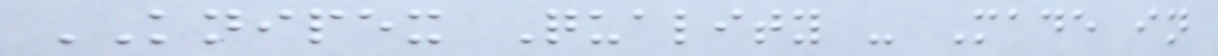KNIPEX Quality - Made in
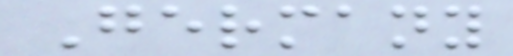Germany
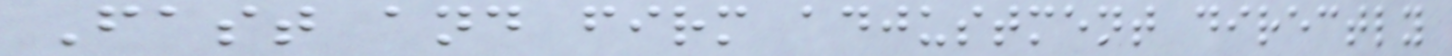Fast and firm adjustment directly
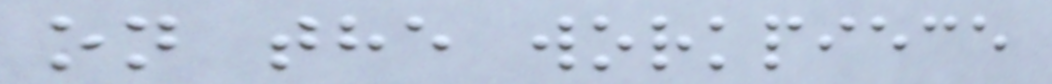on the workpiece
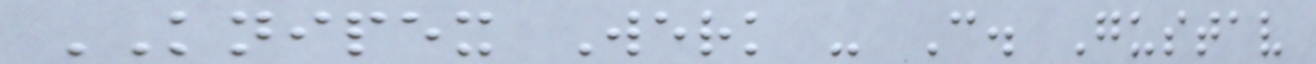KNIPEX Werk - C. Gustav
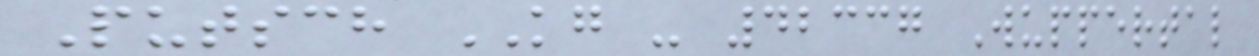Putsch KG - 42337 Wuppertal
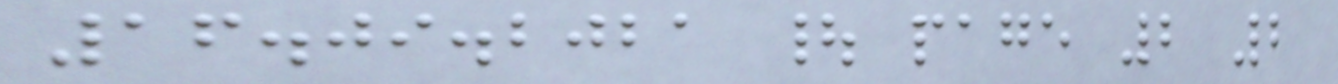16.09.2021 | page 2 2
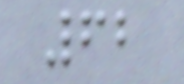62
